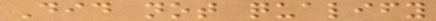Did not qualify
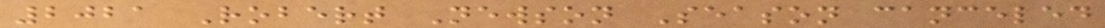2021 Robert Newson Season canceled
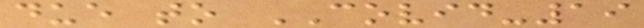due to COVID-19
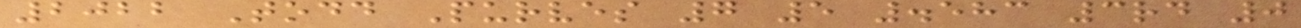2022 Todd Purves 7 5 .583 3rd 0
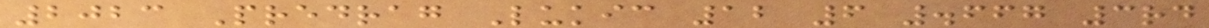2023 Predrag Lukic 12 6 .667 3rd
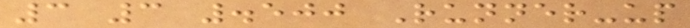3 3 .500 Runner-up
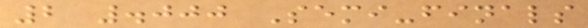2 .000 Semi-finals
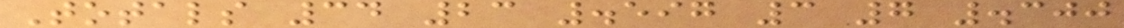Totals 34 23 .597 3 7 .300
